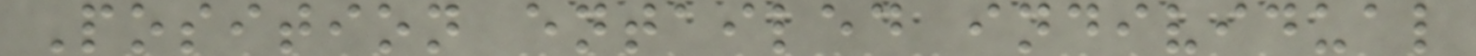Position entailed individual
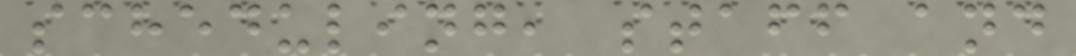scheduling, staff and
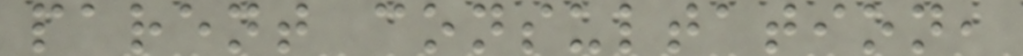parent consultation,
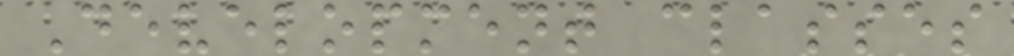Development classes
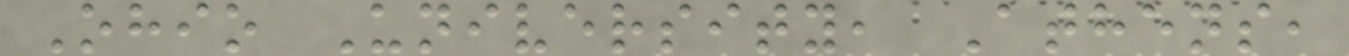Ohio University, Athens,
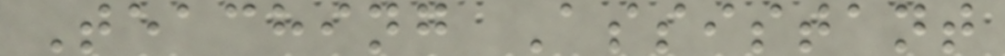Teaching Assistant
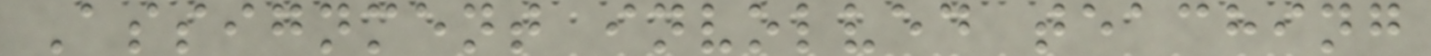Assignment involved teaching
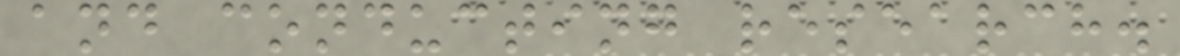and conducting research.
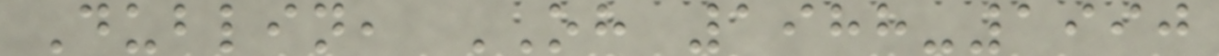Dublin, OH 1988-1990
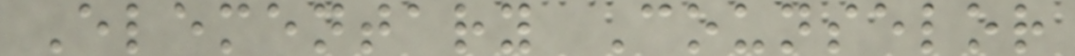Elementary Counselor
